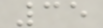35
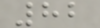82
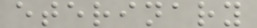eterinary
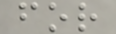for
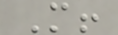M!
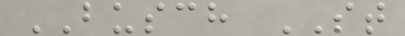BUSCH ST
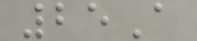25A
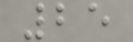25
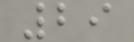29
